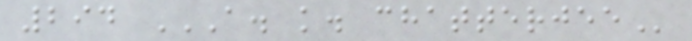294 A. K. CHATTERJEE
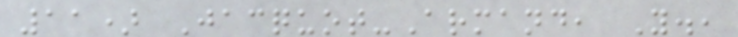11) Jacquot-Armand, Y.,
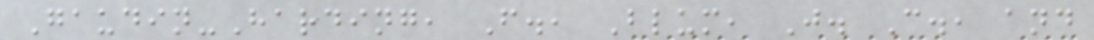Gaudin-Harding, F., Blum, J. C., and
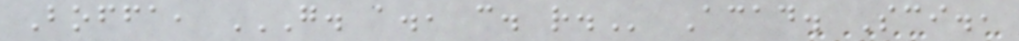Boffa, G. A., C. R. Acad. Sci.,
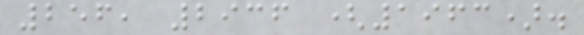256, 2936 (1963).
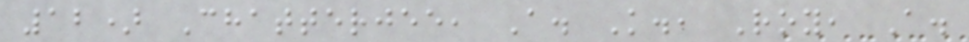12) Chatterjee, A. K., Roy, A.
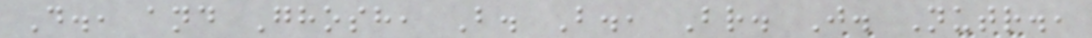D., and Ghosh, B. B., Br. J. Nutr.,
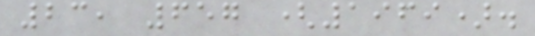23, 657 (1969).
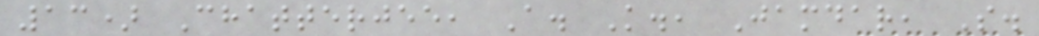13) Chatterjee, A. K., Jamdar, S.
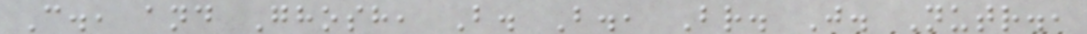C., and Ghosh, B. B., Br. J. Nutr.,
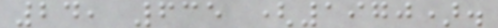24, 635 (1970).
